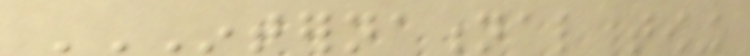INTERNATIONAL TOWING
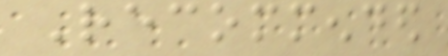Recommended
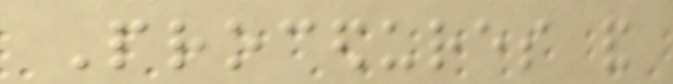Procedures and
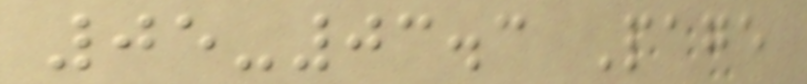05-03.3 Page
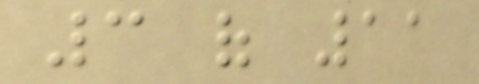3 of 11
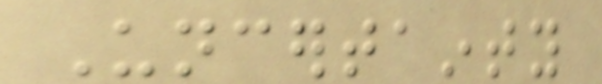Uncertainty
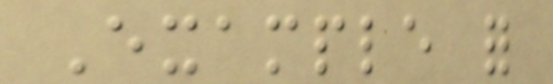Example for
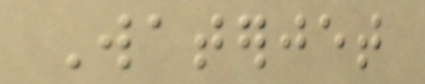Waterjet
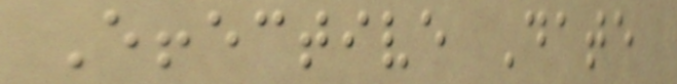Effective Date
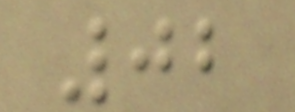02
